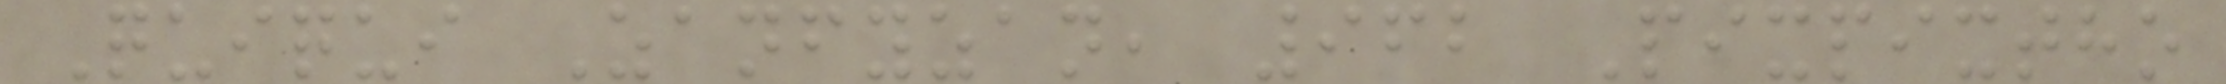Quiqui Zanfyzan, 962 Pixpixtho
